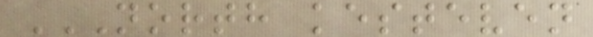NORTH KESTEVEN
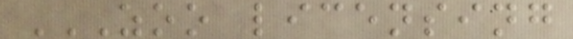ZOO LICENSING
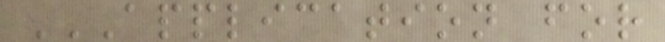APPLICATION FOR
